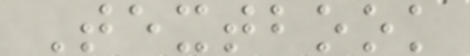Textbook
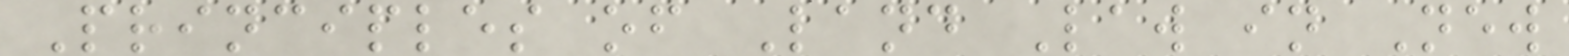Principles of Land Law in New
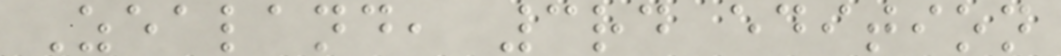Zealand, 3rd edition
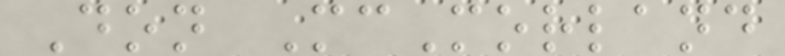Don McMorland
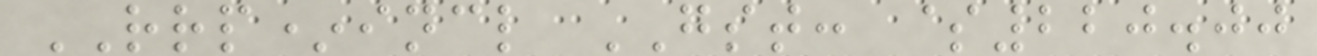RRP*incl GST: $220.00
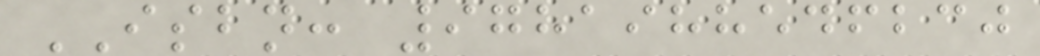ISBN: 9781988546230
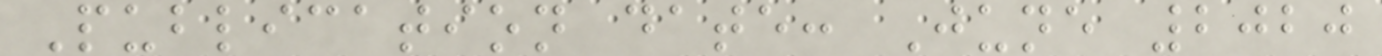Publication date: June 2020
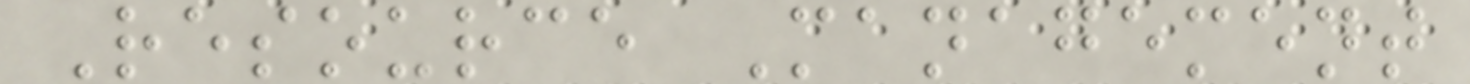Resource Management
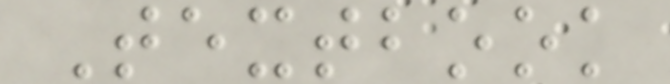Textbook
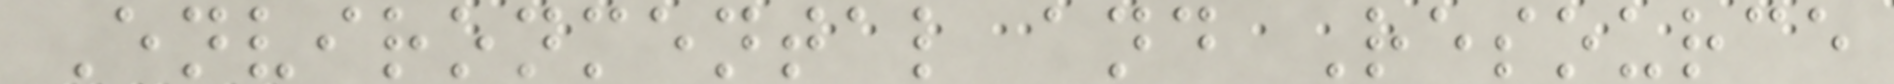Environmental and Resource
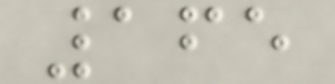165
